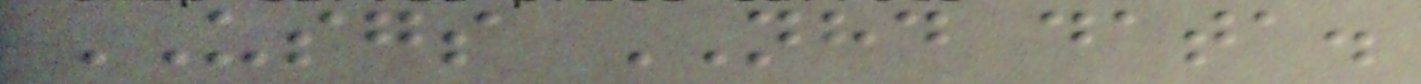USGS NHD data.
